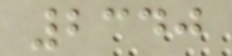2340
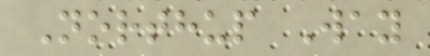Northup Way
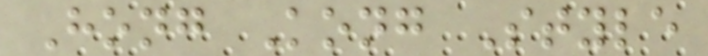Hong Kong Style
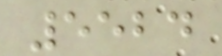5524
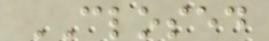CLOSED
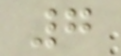7
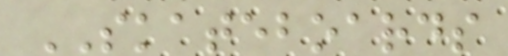SKATEBOARDS
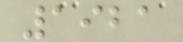1921
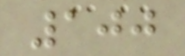100
